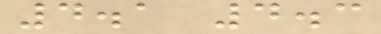4.1 4.3
